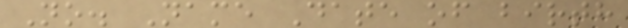No. Name Date of birth
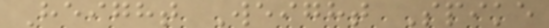Height Weight Spike
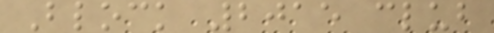Block 2015 club
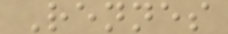Rennes
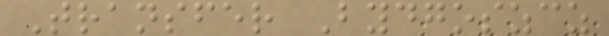Transfer Bydgoszcz
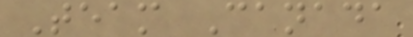Team Canada
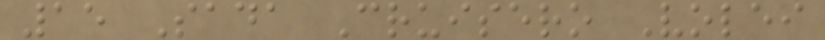15 Sada Cruisero Volei
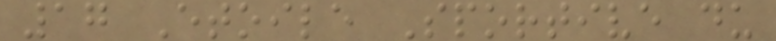17 Etoile Sportive du
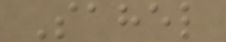Sahel
